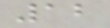12
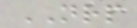NRP
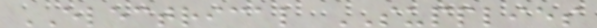ELECTRICAL SUPPLIES
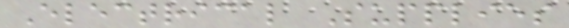Electrical Supplies
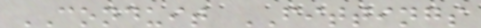CONDUIT FITTINGS
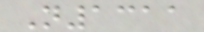N1311
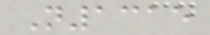N1315
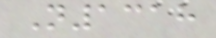N1318
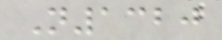N1320
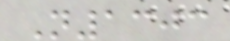N1303
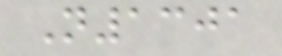N1301
